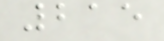215
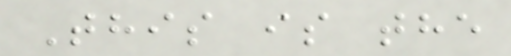This is the
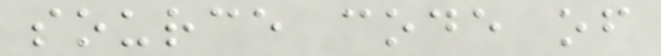source code of
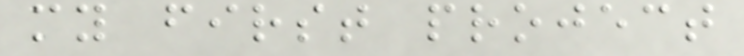my first project
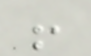!
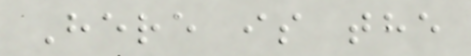Here is the
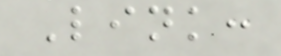Link:
